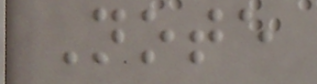Note
